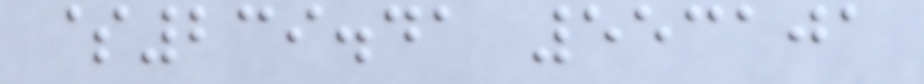$239.41 553101
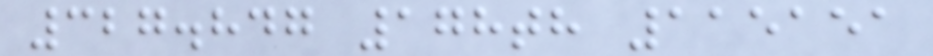327.847 178th 115151
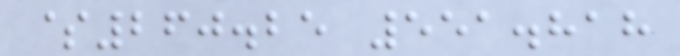$260.25 551.818
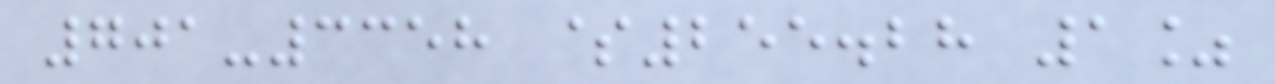701-3358 $255.28 1%
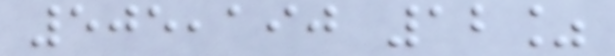505,190 12%
